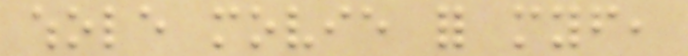whole movie for myself,
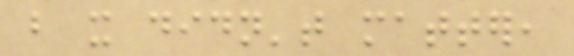but it didn't matter,
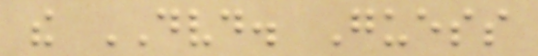the DVD. Guess
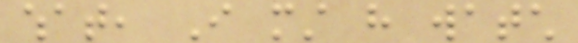what, I must have watch
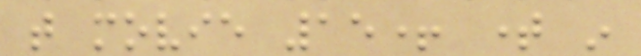that movie 15+ time in
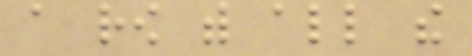a row with all the
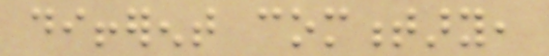different commentary,
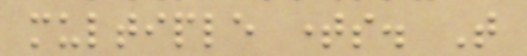multiple times. That
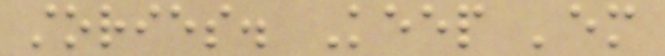stories. Keep 'em
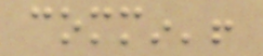commin'!
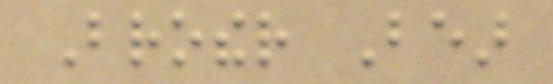Brother Bear
